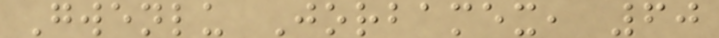Gwenlu Jorbamex, 60
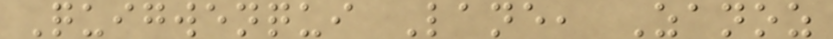Quigwenqui Lane, Zanoz
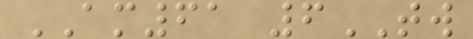AM61 6TW
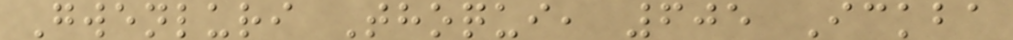Gwenluri Thoqui, 605 Ickba
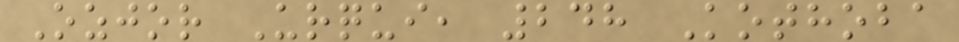Ozjor Urqui, 248 Kothoba
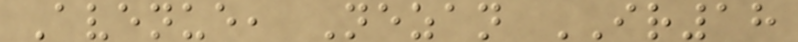Avenue, Nezan IR18
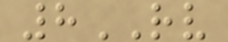8RV
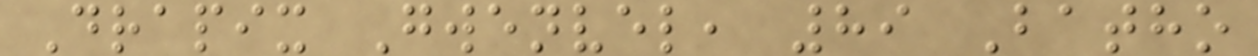Drapix Gwenvel, 89 Batho
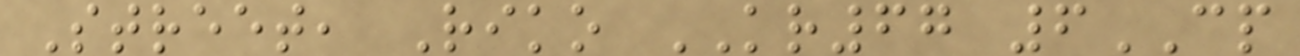Street, Riko KR67 6CP
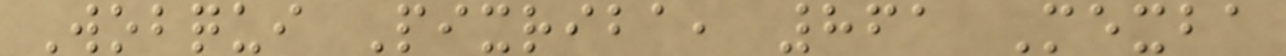Wobqui Pixriba, 861 Mexba
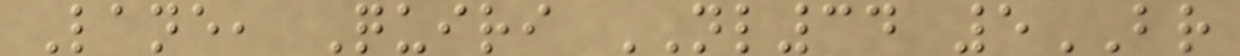Lane, Quiri NL34 5BR
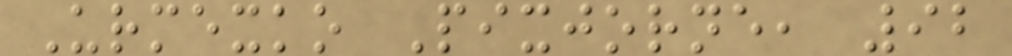Urmexko Pixjorne, 92
